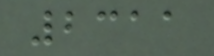2311
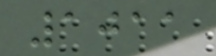1011
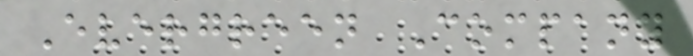Evergreen Company
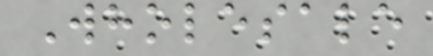Wholesale
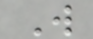W
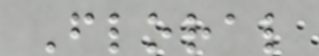Floral
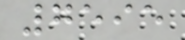7595
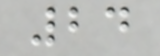24
